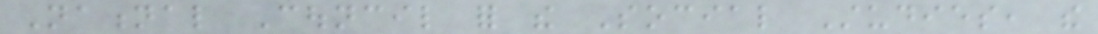National Council for the Social Studies, the
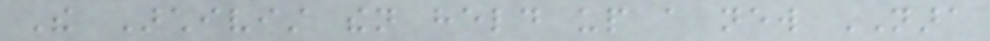The Archivist then held up a new NARA
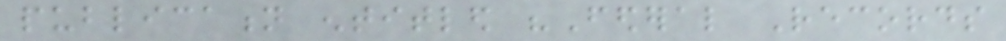publication entitled "Federal Records
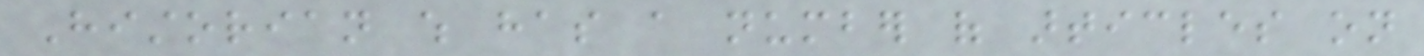Historian which has a number of articles on
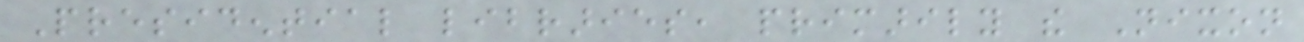Presidential libraries, primarily the Nixon
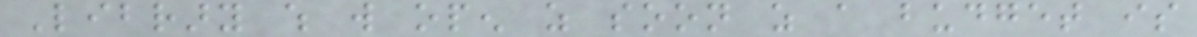Library which will open as soon as a budget is
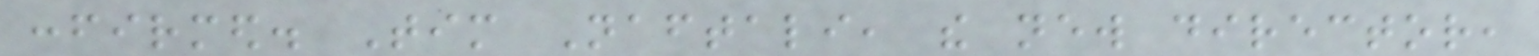confirmed. Tim Naftali, the new director,
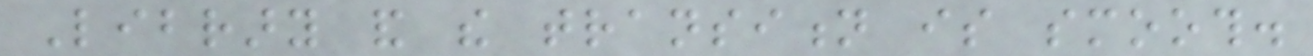Library and the transition is smooth.
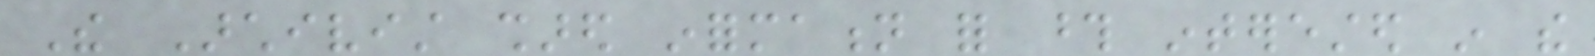The Archivist shared information for those interested in the
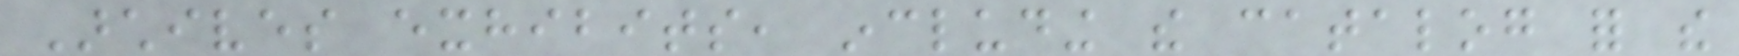Archives exhibits, including the catalog for the
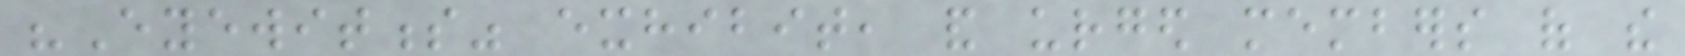"Eyewitness" exhibit, and urged members of the
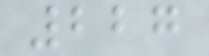227
